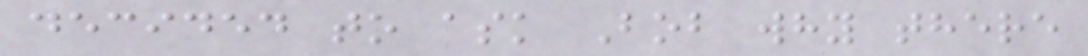decided to ask Bob why there
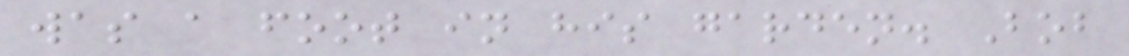was a foot in his garden. Bob
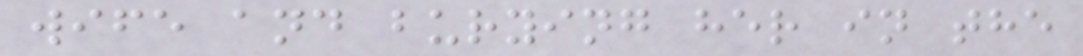wife and burying her in the
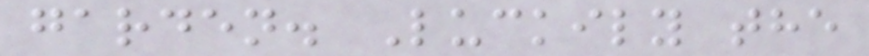garden. Luckily the
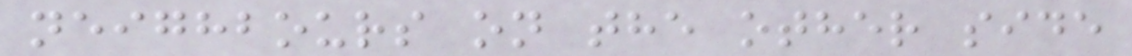neighbours on the other side
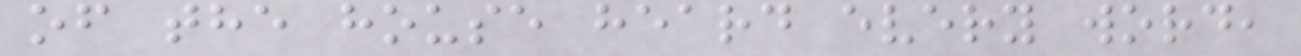of the house heard every word,
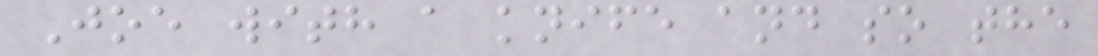Joe with a knife and so the
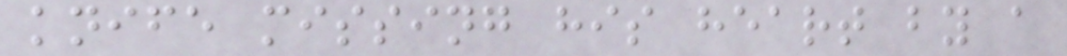knife missing his heart by a
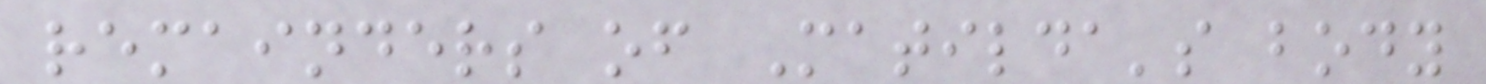remainders of Matilda's body
